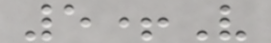5+V
